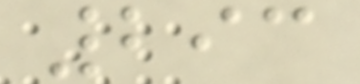293
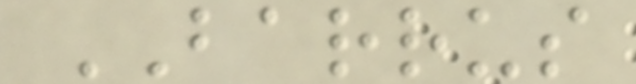BARRUS
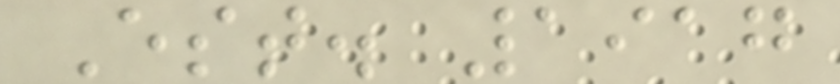Est. 1917
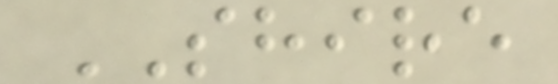SHIRE
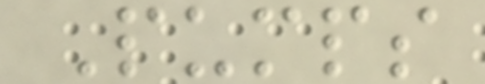Pumps
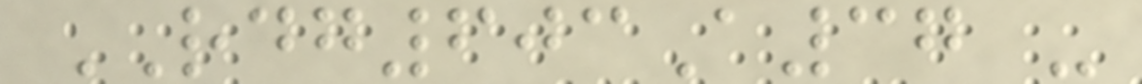RDG603A37 -
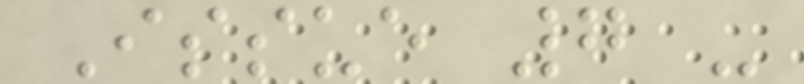Issue 7 -
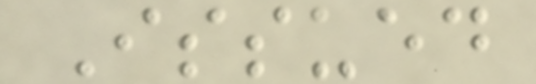Issued
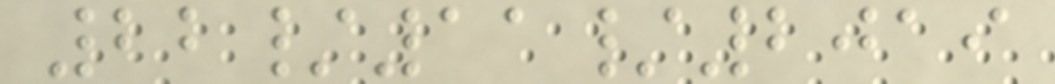22/11/2019
